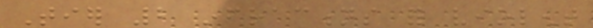Tier 2 infractions for violent
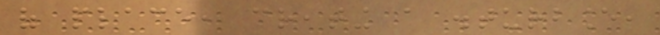of place, creating a disturbance,
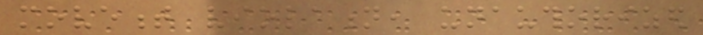movement violation, unauthorized
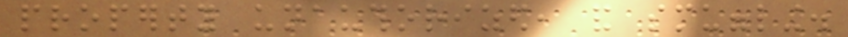property unauthorized, and smuggling.
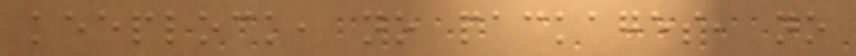keeplock, no packages, no
